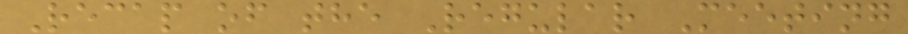Recap of the Regular Meeting
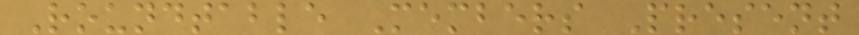Roundtable Members Present
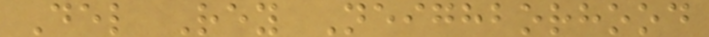Del Rey Neighborhood
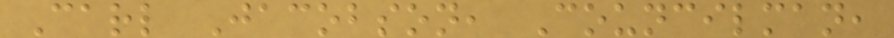Carl Jacobson, Councilman,
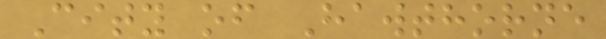City of Hawthorne
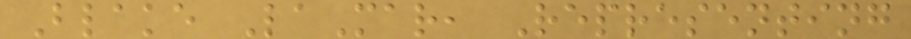Blake LaMar, Representing
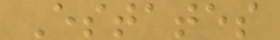Estates
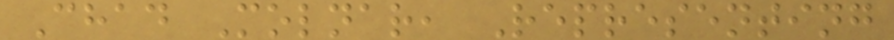Chad Molnar, Representing
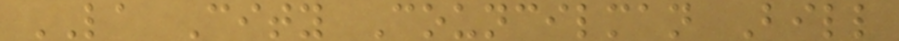LA City Councilman Bill
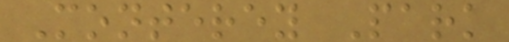Monterey Park
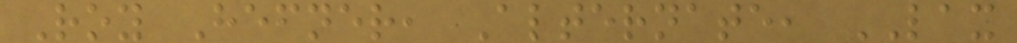Roy Hefner, Alternate, LAX
